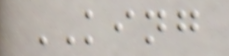KING
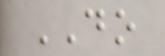DO
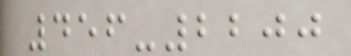456-2200
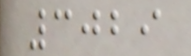3029
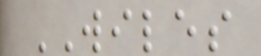WILES
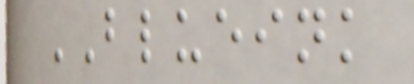BLUEINK
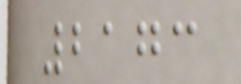2173
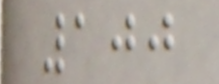100
